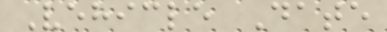Vehicle Date
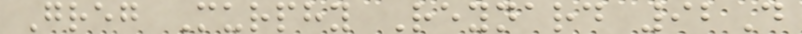Greg Murphy Reynard 92D
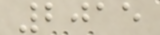2015
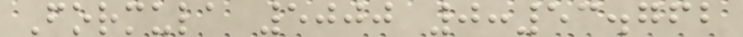Formula 5000 0:53.762
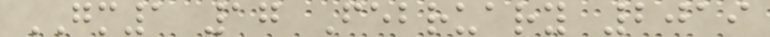GM1 17 February 2019
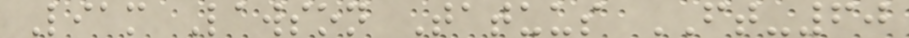Liam Lawson Tatuus FT-60
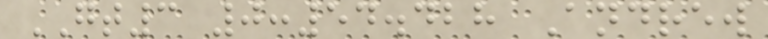GT3 0:54.428 Andrew
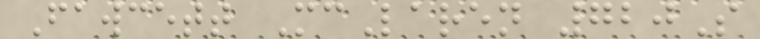Fawcett McLaren 720S
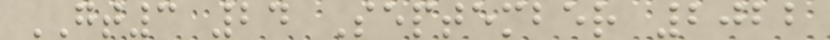GT3 24 September 2022
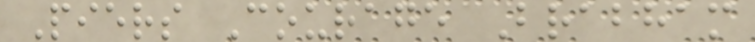Piers Courage Brabham
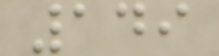149
